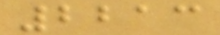2213
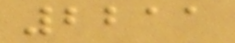2211
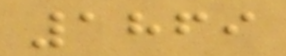1869
